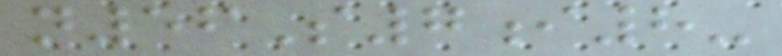n56S7i8-
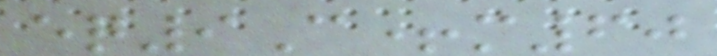eq9C+m60
